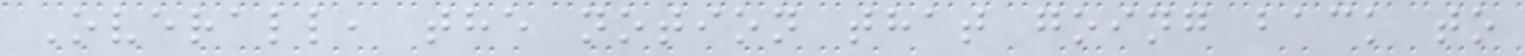Overall, the notion that going back to
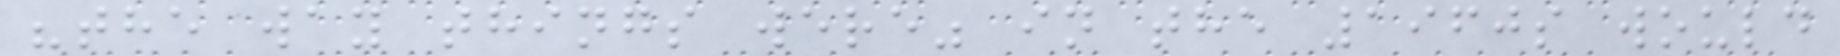"the way things were" in the 1960s would
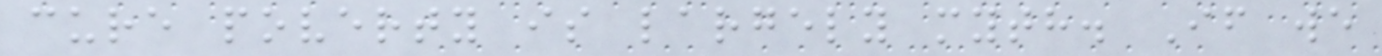cure poverty is largely myth. If we
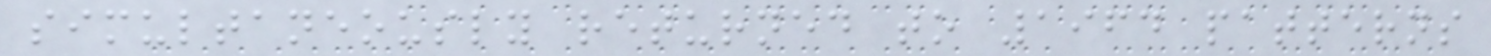simultaneously returned to 1964 patterns
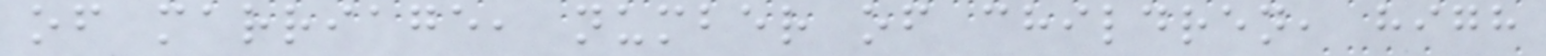of marriage, number of children, high
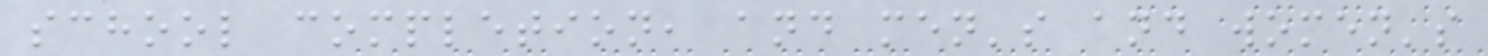school completion, and men's and women's
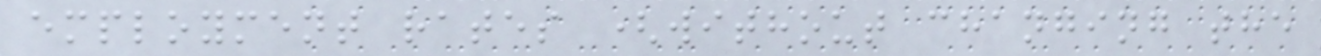employment rates (without changing the
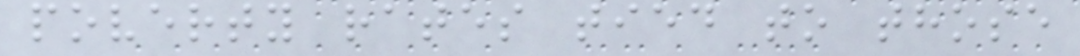poverty rates tied to those
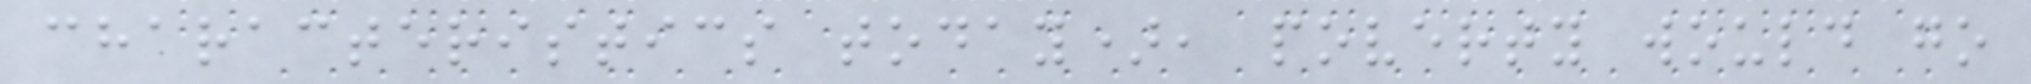characteristics today), poverty would go
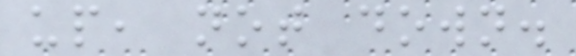up, not down.
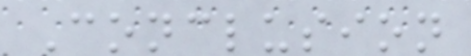Conclusion
